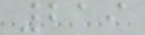219
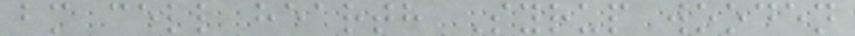bm cell hearth Syrup wooden
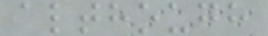although
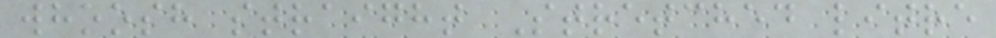whoosh straight Stretched litre
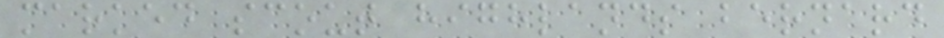marked scout highlands bernard
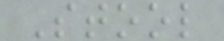Stool
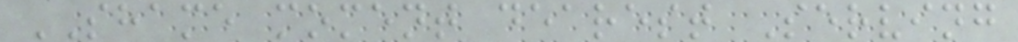SHAME moment dearest Serving
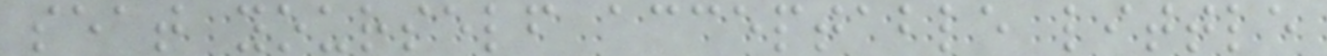seat yourself acceptable little
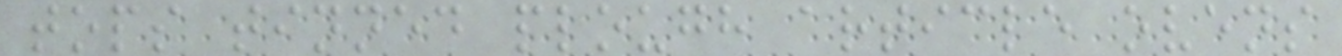tops tinned plough article ovens
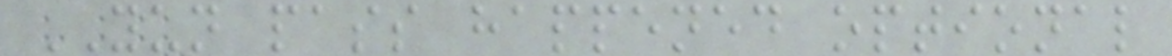YUN pass happened optional
